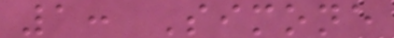1: Simone
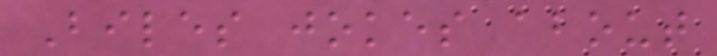Biles jokes about
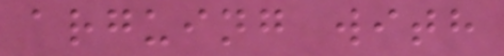arguing with
